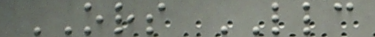ORS LLC
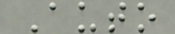Auto
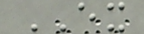EX
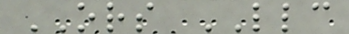ORS LLC
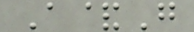A&G
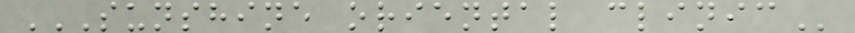SUNSHINE ORIENTAL CLINIC
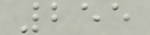255
